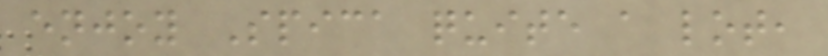enjoy Spica quite a lot,
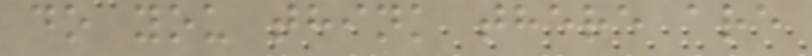do you think there are
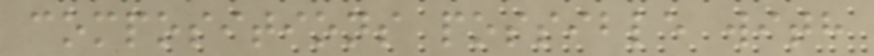compositions possible with
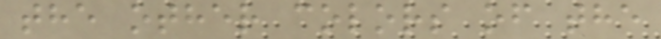the other colors of the
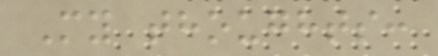My thoughts:
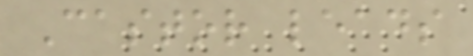Castor leads
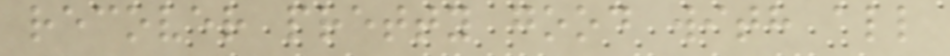recover pretty good with all
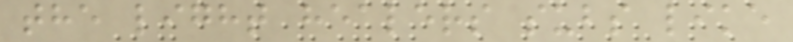the light healers subs like
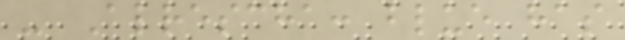- Alrescha: blue has
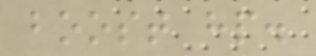boost hp.
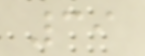39
